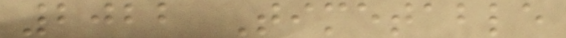2022 Timetable
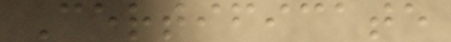Certificate
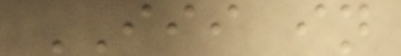III in
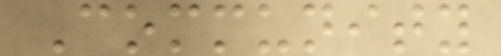Community
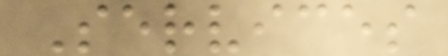Services
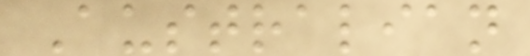Australian
